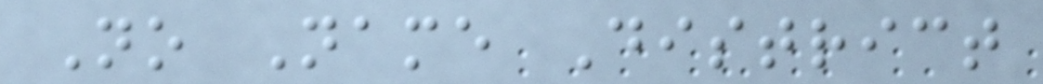No Name District
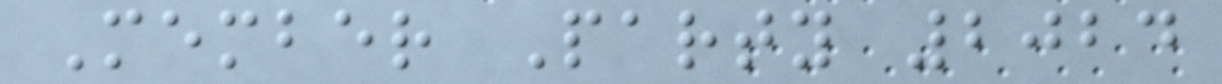Member Party 2024
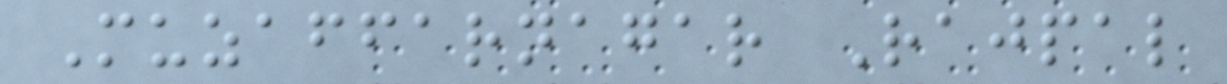Muzaffarnagar Rajpal
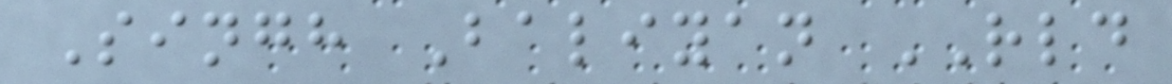Singh Baliyan RLD
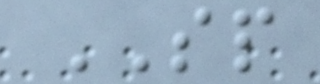SP
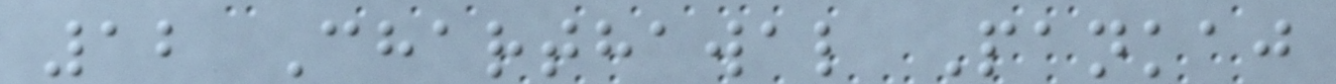12 Charthawal Pankaj
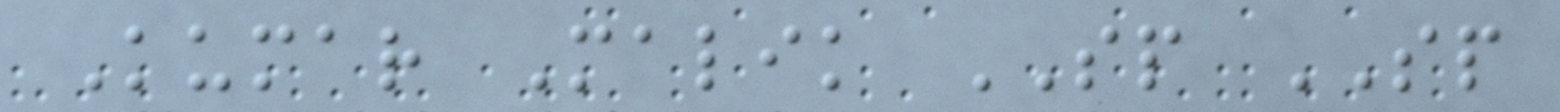Kumar Malik SP SP
